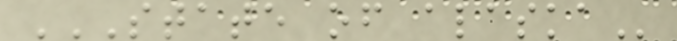STATE OF ALASKA
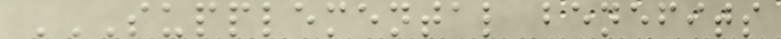SUPPLEMENTAL BENEFITS
